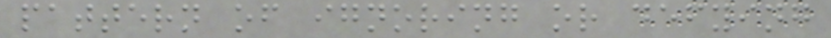pattern of ignoring or defying
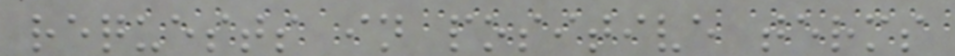requests in positive terms
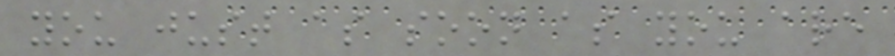you just as soon as you are
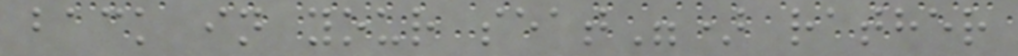back in your seat") rather
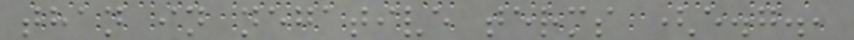than in negative terms (e.g.,
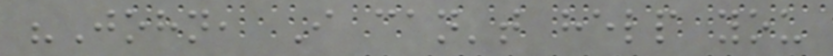"John, I can't help you
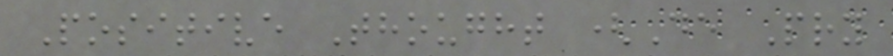Positive Thought (De Pry
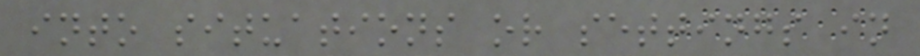into situations or settings in
